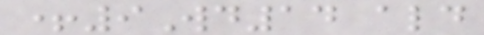+9Wd14 ald
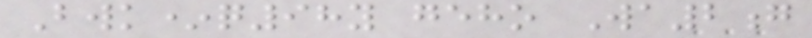Bwk*q98y geho Wa2g
